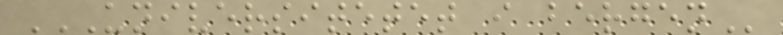UNIVERSITETET I BERGEN
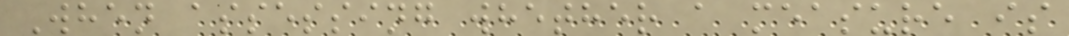When assessing whether a measure is
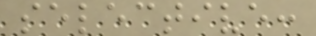selective:
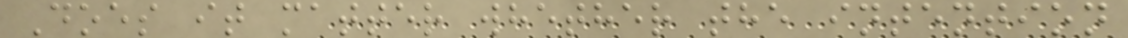Does it matter whether the intention
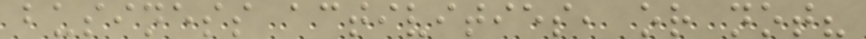business activities, or not?
